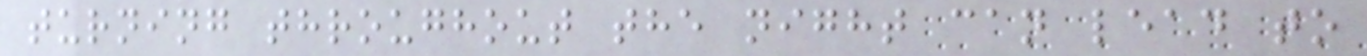turning throughout the night can lead to
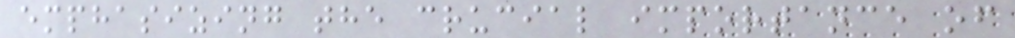emphasizing the crucial importance of
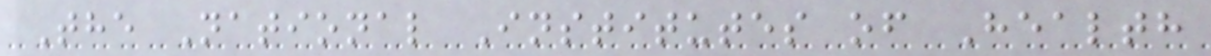The National Institutes of Health
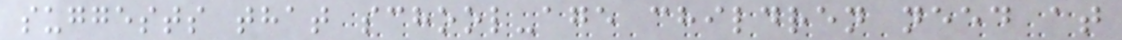suggests that school-age children need at
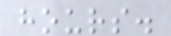hours.
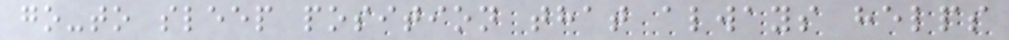go-to sleep position that always helps
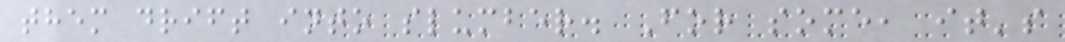them drift into slumber. For some, it's
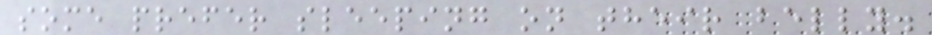some prefer sleeping on their belly.
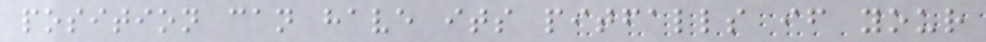position can have its pitfalls if your
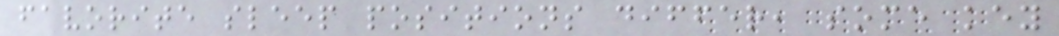favorite sleep positions differ, some key
